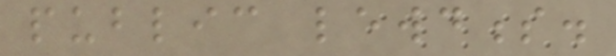public lewdness.
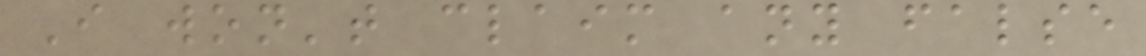I won't claim any false
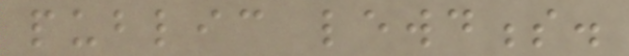public lewdness.
